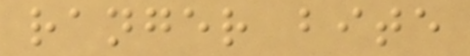ranger bite
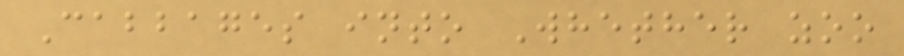Cabbages into Whether zoo
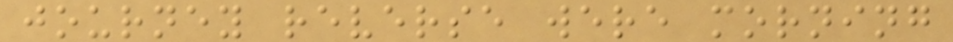journey reverse were morning
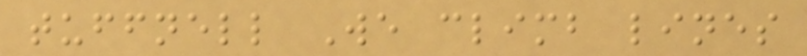tuffnell We climb lines
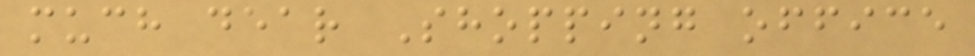much dear Shopping office
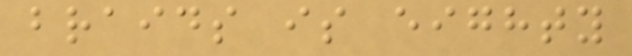braids is eighty
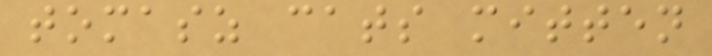tomasz cats mitten
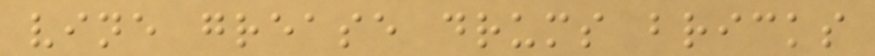vine grease drums bricks
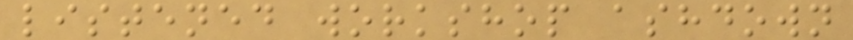listened workshop ashdown
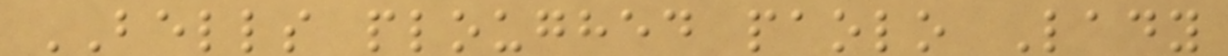BELLS ploughed paolo Lady
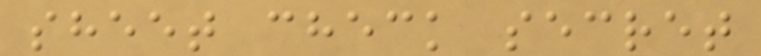sheet check secret
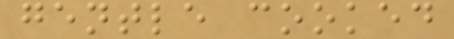gentle cooked
